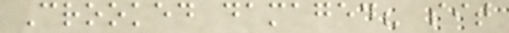Crooked damaged? sit
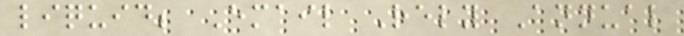liquid; Email Rely Annual
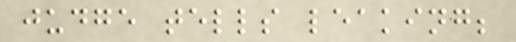judge tells leaking;
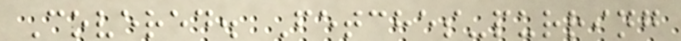Covered. Fetches-purring
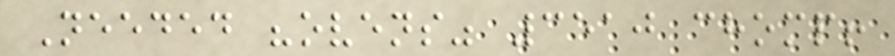Needed "ovens" 3510 chomp!
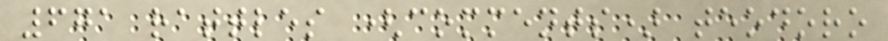671 rattles (comments) teodoro
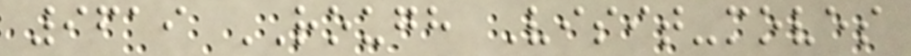9619 ROUGH Visit-moves
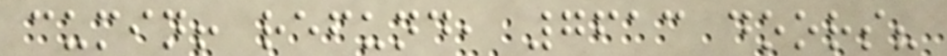cumin! refund, 7613 doors?
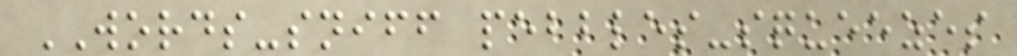WORDS-sniff pebbles-squeezes
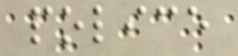police
